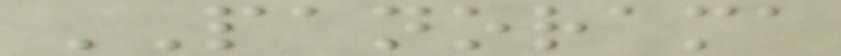PANORAMA
